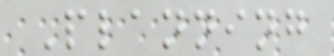Planning
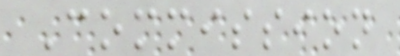Commission
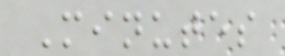Minutes
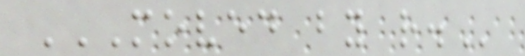MOVED BY R.
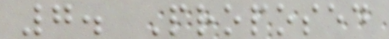7. Proposed
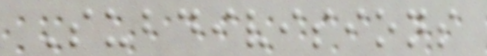Subdivisions
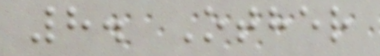8. Other
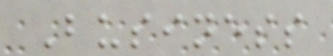Business
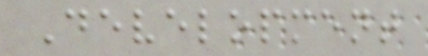Development
